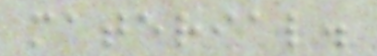material.
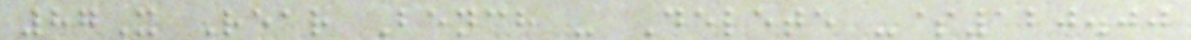87X Rear Bench - Delete -$120.00
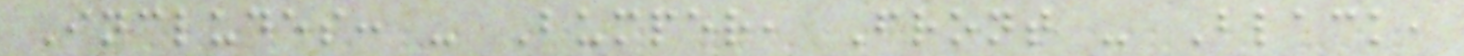Includes: - Bumper, Front - Black,
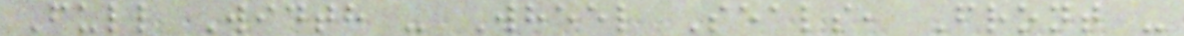Full Width - Wheel Seals, Front -
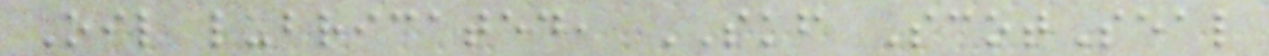Oil lubricated, SKF ScotSeal
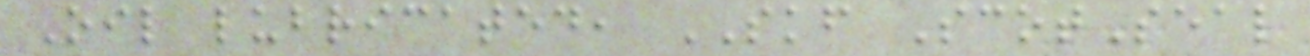Oil lubricated, SKF ScotSeal
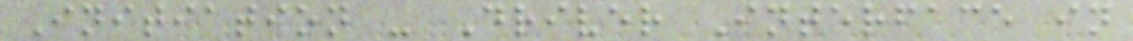Initiation - Driver Interface in
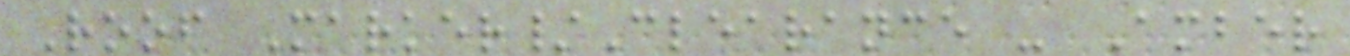Roof Marker/Clearance - Amber
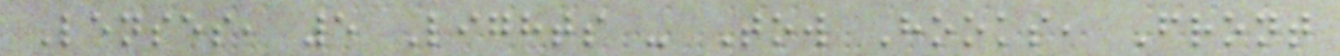Lenses, 5 Lights - Tow Hooks, Front
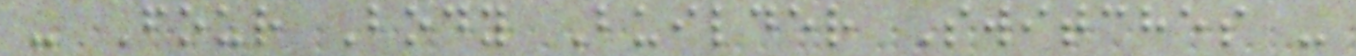- Four Body Builder Switches -
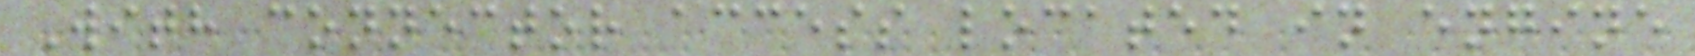With connector access located in engine
